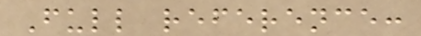Full reference:
